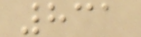831
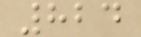824
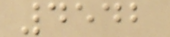4542
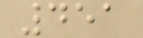451
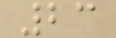23
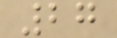27
